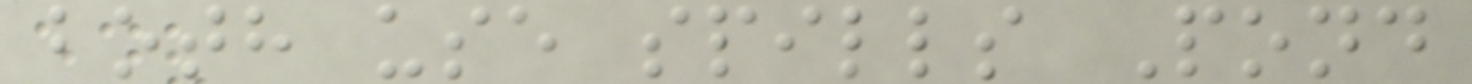both use spills Pond
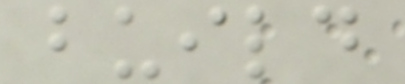build
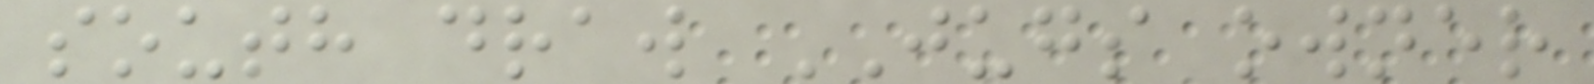south draw JUGS owner
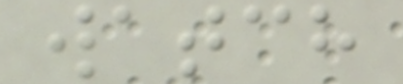watch
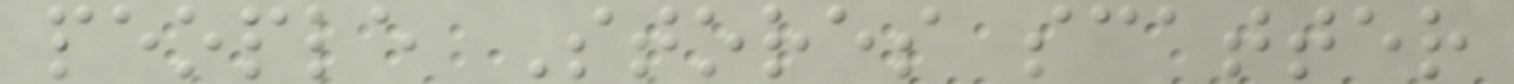people Stores scatter
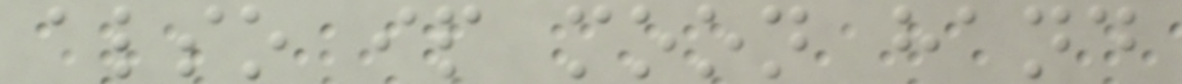also ip moon hand
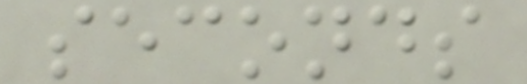seconds
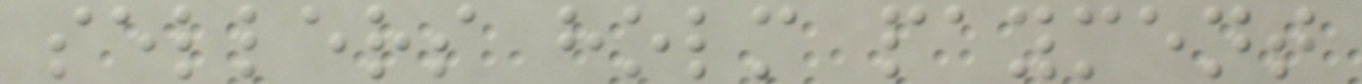sellers holm payment
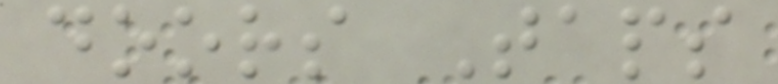doors Taps
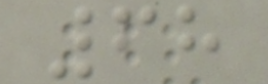68
